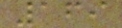169
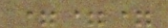===
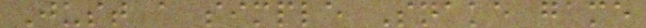Just a simple Snake game
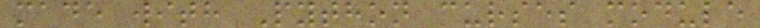made with Python curses module
